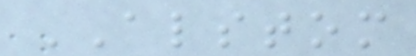ALSTOM
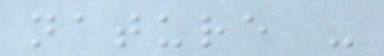nature -
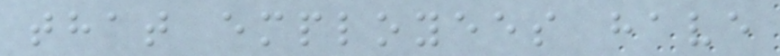that employees have
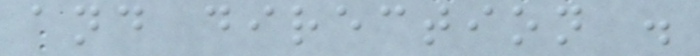and direction .
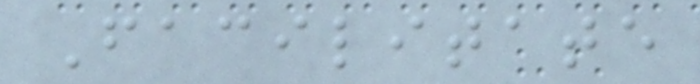Facilitate
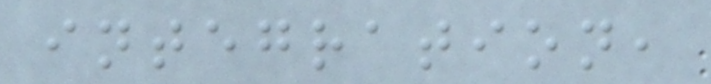integration,
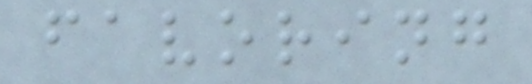favoring
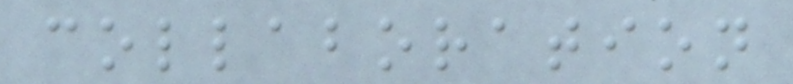collaboration
